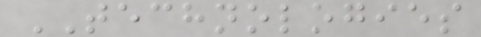TECHNOLOGIES
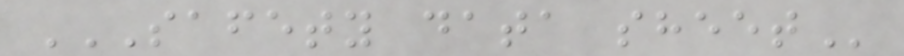SAFETY DATA SHEET
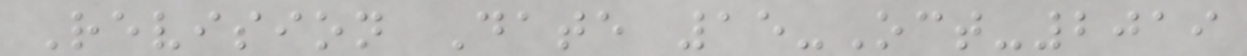Revision Date 15-Oct-2019
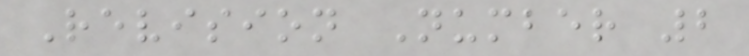Revision Number 2
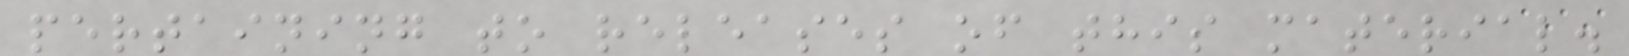pertaining to releases of this material.
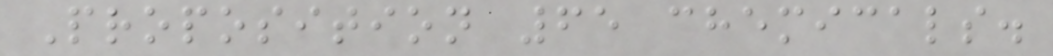Proposition 65 chemicals.
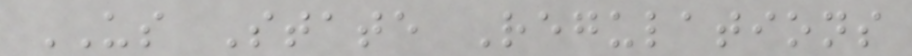US State Regulations
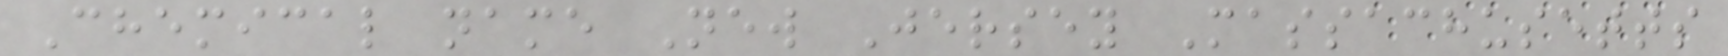Chemical name New Jersey Massachusetts
